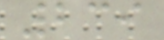239
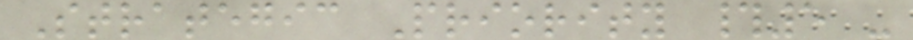Strategic Priority #5 -
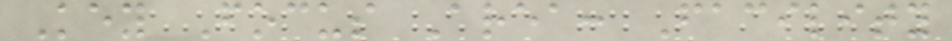Key Focus Area: Facility
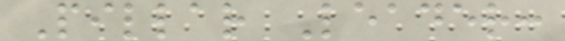Pillar Leader:
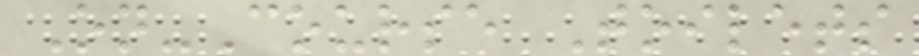On-Course Toilets
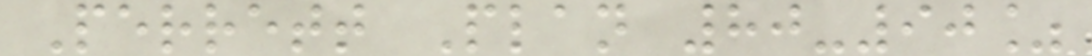Perrett Plan 80-90%
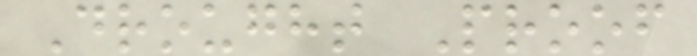Drought Proof
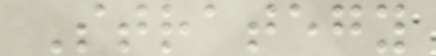Strategy
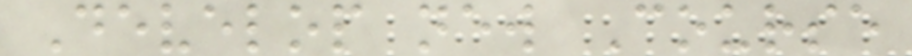Develop new Course
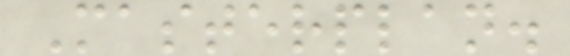Masterplan.
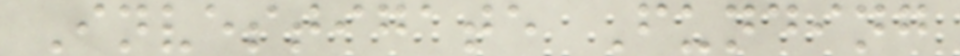Investigate Funding
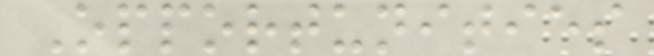Opportunities
